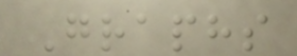Graphs
